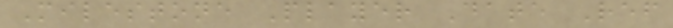Milestone Player Date Ref
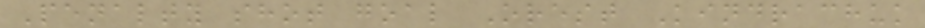Penalty shot goal Orest Kindrachuk
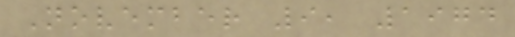November 9, 1974
